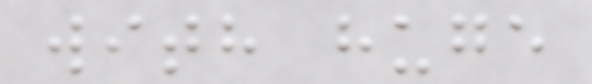with huge
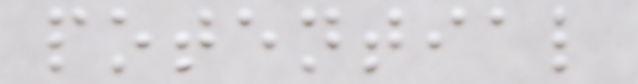potential
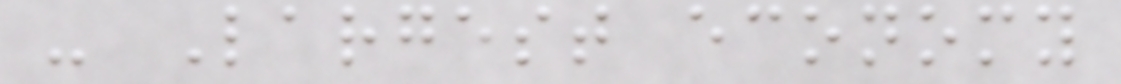- Largest economy
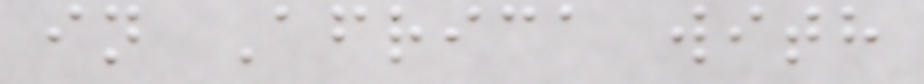in Africa with
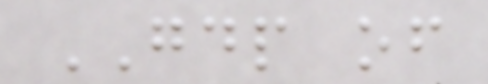GDP of
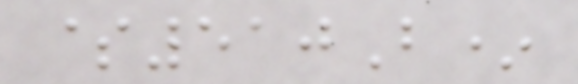$510B*
